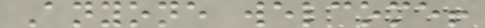Anyone welcome!
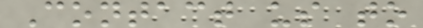Contact us to
